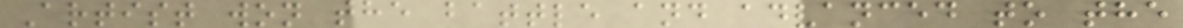Artist won the battle and advanced to the
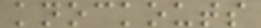knockouts
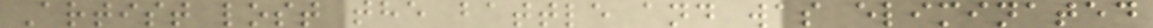Artist lost the battle and was eliminated
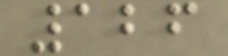126
